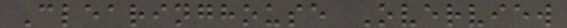Clearinghouse Overview
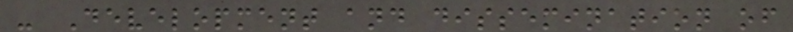- Development and dissemination of
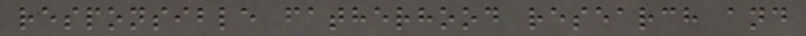responsible fatherhood research and
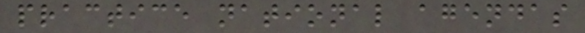practice national agendas
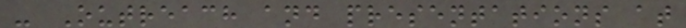- Outreach and presentations at
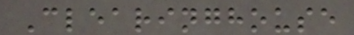Clearinghouse
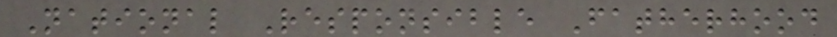National Responsible Fatherhood
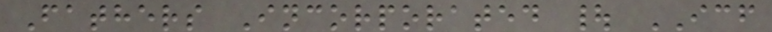Fathers Incorporated | ICF
